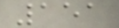151
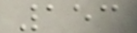153
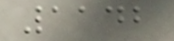1142
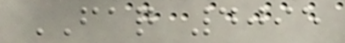FAQ 4095
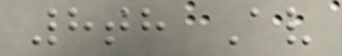8th Av
